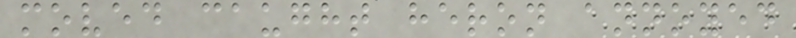moved caught heron annoyed
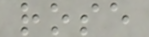rose
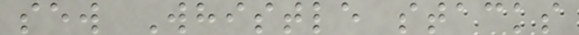sew Whistle stacks
